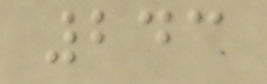243
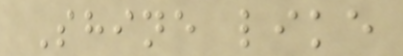Shine like
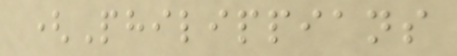(Philippians
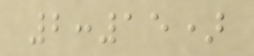2:15)
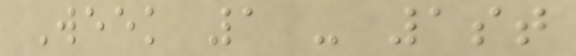Week 1 - 1st
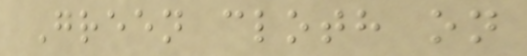Green cloth on
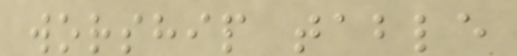worship table
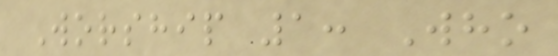Worship 1: Who
